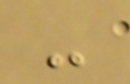-
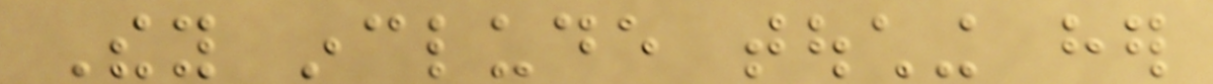They include touching her
